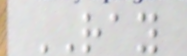RAY
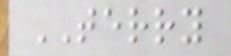TERRY
